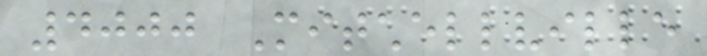4000 Mitchellville
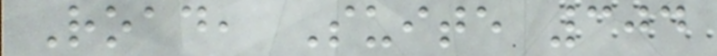Road, Suite 304
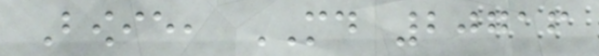Bowie, MD 20716
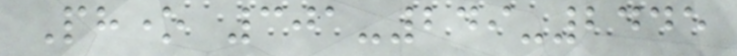Phone 301-249-2445
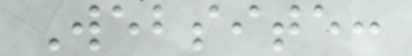Website:
